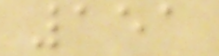151
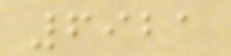6921
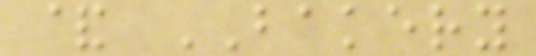& BAKERY
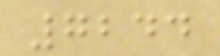7244
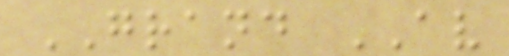GRAND AV
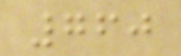760
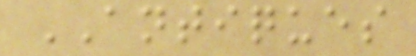ANTIQUES
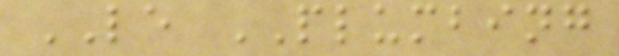LE PLUMBING
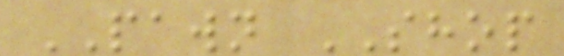PAWN SHOP
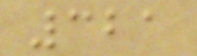321
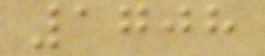1708
